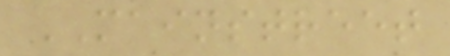MAINSTREET
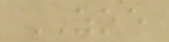ZOE
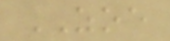ZOE
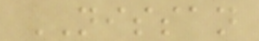NISSAN
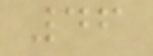46
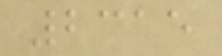2315
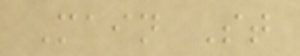Main St
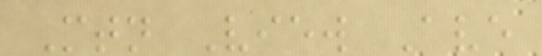Mtn View Ave
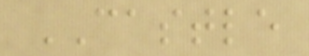CASTLE
